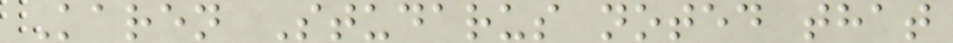Karen Studarus noted that
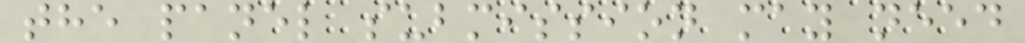the panel submission may need
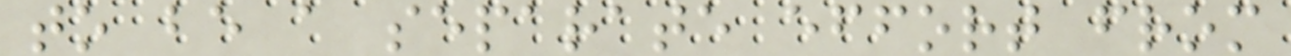to be a separate effort from
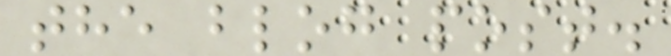the blog post.
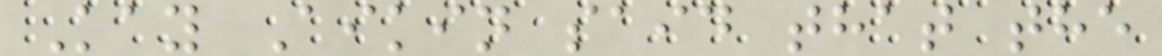Kay Aikin said that the
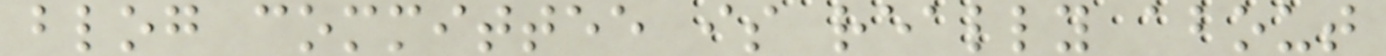blog committee is really about
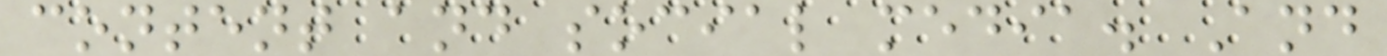content and social media. And
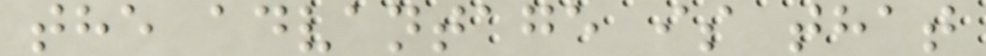the advantage is that
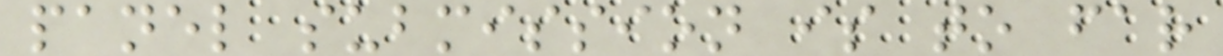panel submission is to far
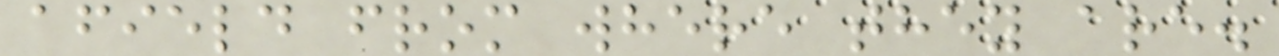afield from where they are.
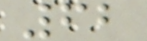62
